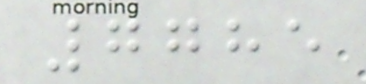7785
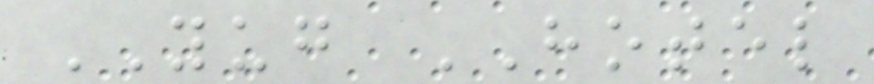YUG HOTEL
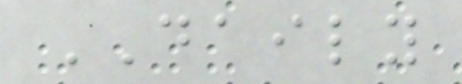DAILY
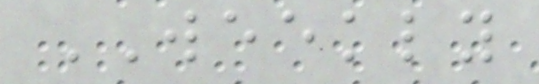WEEKLY
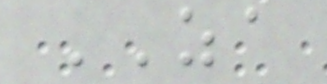ZA
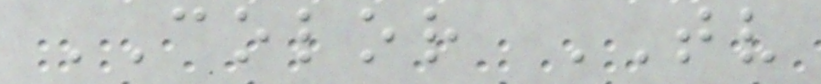COLOR TV
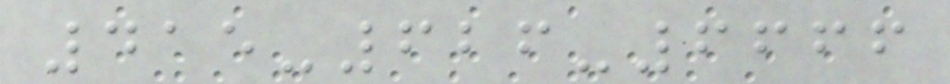415-626-6666
